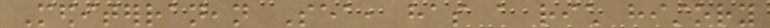Mediterranean Sea, has a rich history
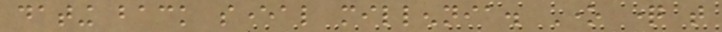dating back several millennia. One question that
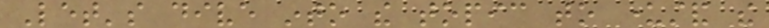Let's dive into the topic to understand the
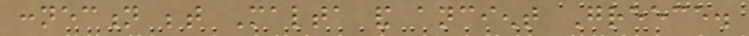connection between Malta and ancient Greece.
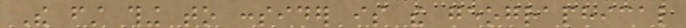The first thing to consider is the geographical
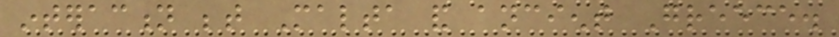interaction between Malta and ancient Greece.
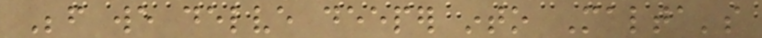Before we delve deeper into Malta's
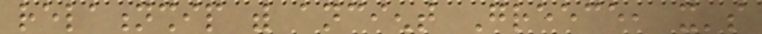relationship with ancient Greece, it's
